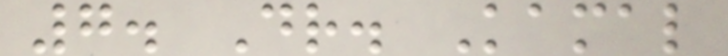7. Dr. Kamal
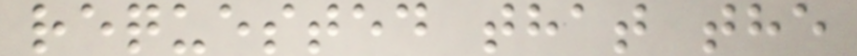requested that the
